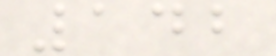142
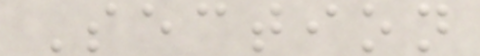Section
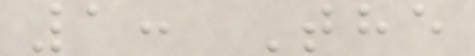1: The
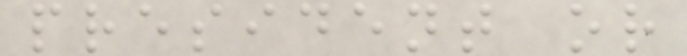president or
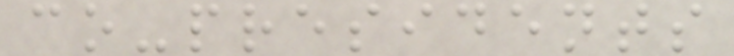co-presidents
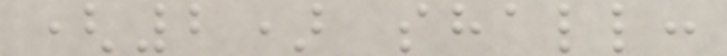(2) shall:
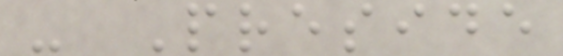- Preside
